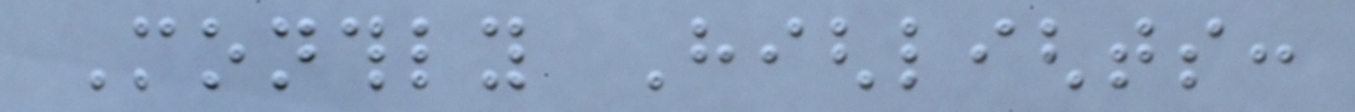Monthly Highlights:
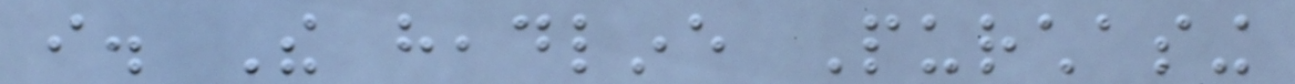i. The headline Purchasing
